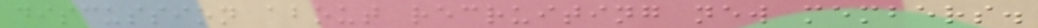discussion about recruiting new members.
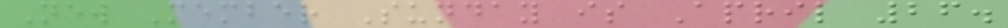New Member Sunday is April 26.
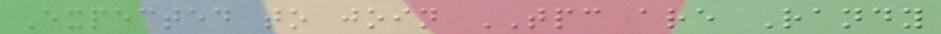Expected to join TPC are Randy
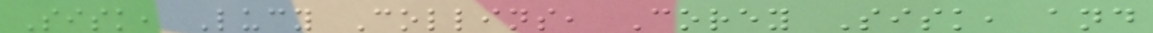Sisk, Lucy Collins, Corey Sisk, and
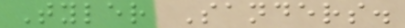Tyler Sanders.
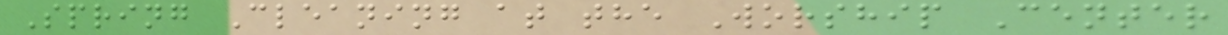Spring Cleaning at the Worship Center
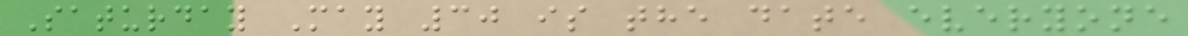Saturday May 30 is the date everyone
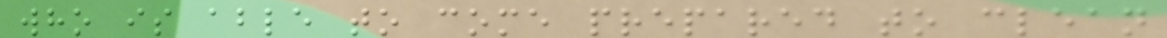who is able to come prepared to clean
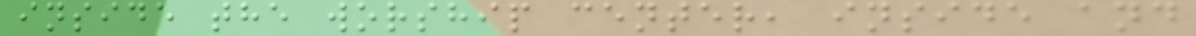inside the worship center, inside and
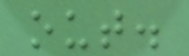out.
